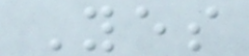Yes
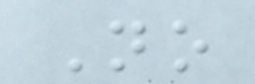No
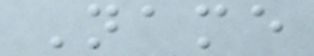Name
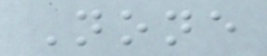None
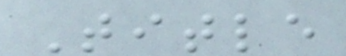Title
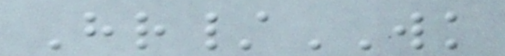Hr/WK
